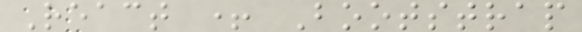React + Bootstrap
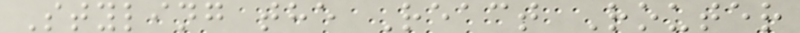Styling the React Router
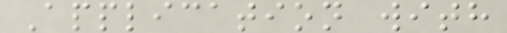Application with
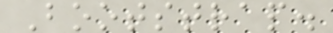Bootstrap.
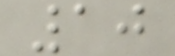10
